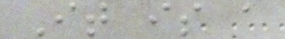It is a
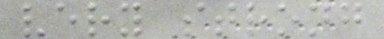very strong
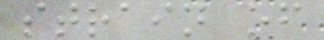strain of
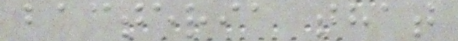bacteria that
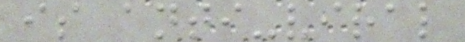is anti-viral
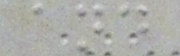and
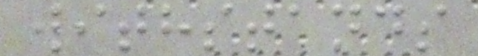withstands
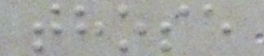those
